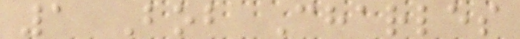1 Bob Charles
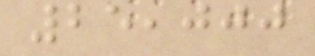25,000
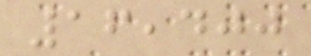16,400
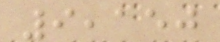9,150
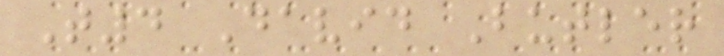T4 David Butler
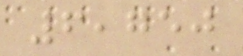6,750
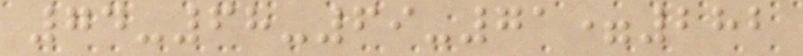74-68-69-71=282
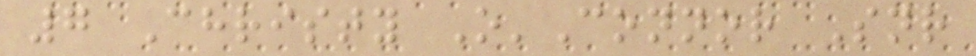7 Christy O'Connor Snr
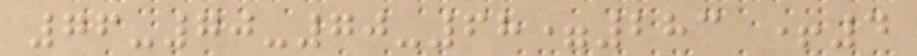76-70-70-68=283 +4
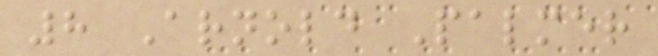8 Arnold Palmer
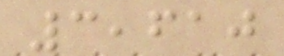3,610
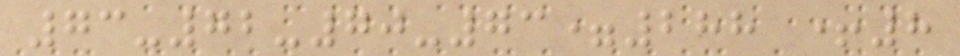73-72-70-73=288 +8
